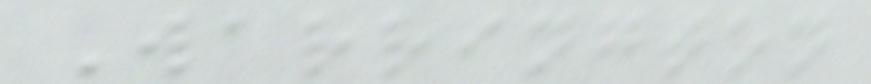Warrington
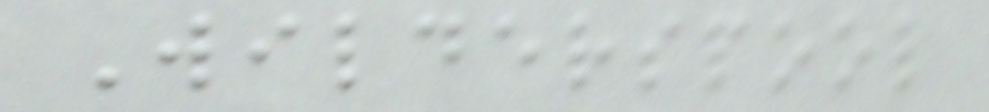Wilderspool
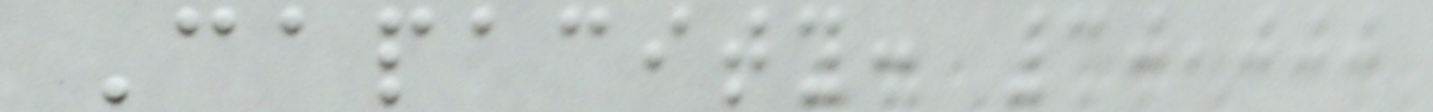Capacity: 30,000
